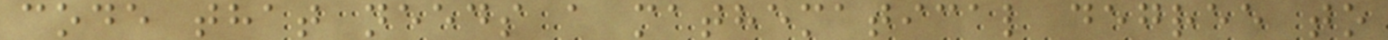code that needs a mathematical degree to
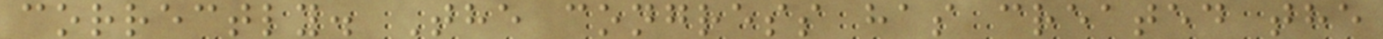correctly. The congress has created the
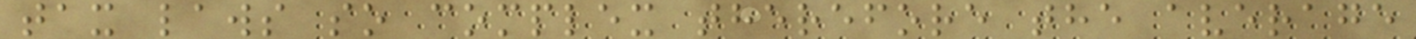tax laws so complex therefore the average
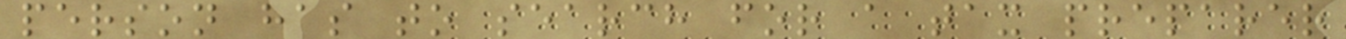person has to search for a tax preparer
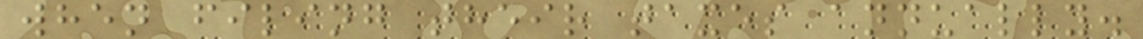when filing their taxes annually.
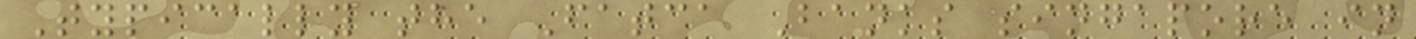Typically the Fatca Banks singapore in
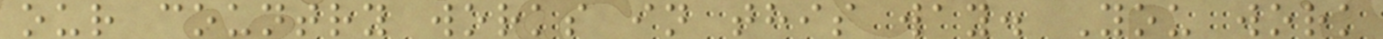our country works in this way. You work
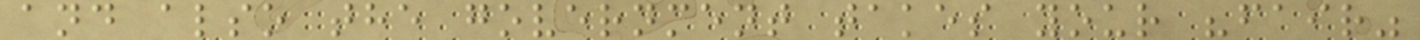and also the government takes your "fair"
